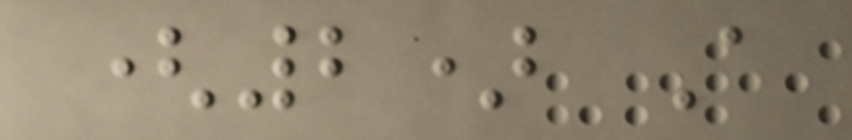(2) A
